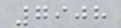7908
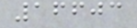16603
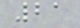21
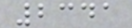2341
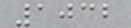1032
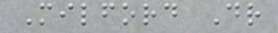Milford Dr
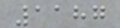1187
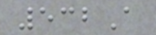532A
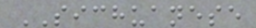SICHUANESE
